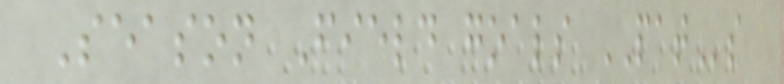Season Field goals PATs
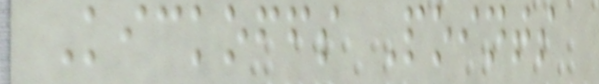Kickoffs Points
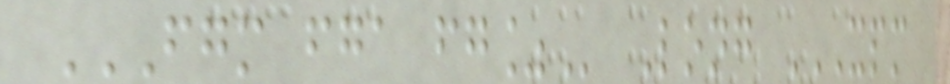FGM FGA FG% Long XPM
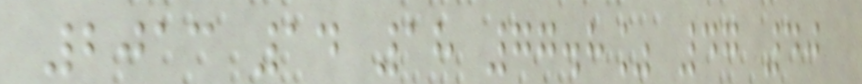2013 14 18 77.8% 47 40
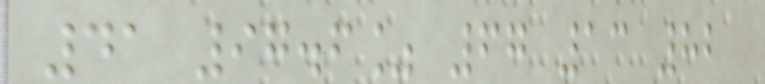41 97.6% 67 13 82
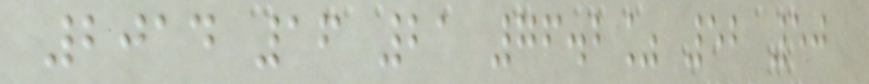2014 16 21 76.2% 52 50
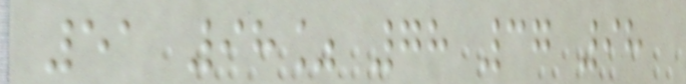51 98% 78 37 98
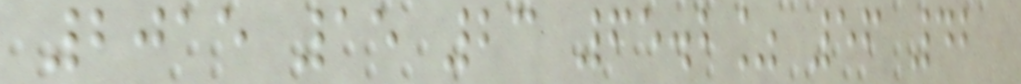2015 15 23 65.2% 56 42
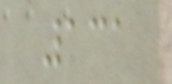131
